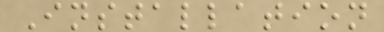Installation
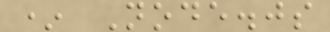* Node.js
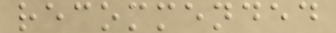recommended
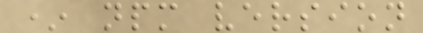* npm version
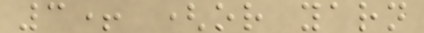3+ (or yarn
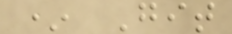* Git
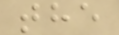the
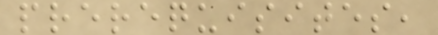prerequisites,
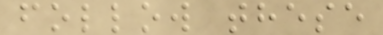follow these
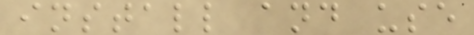install and use
